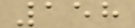158
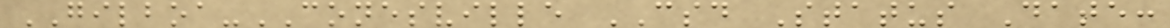GILBOA-CONESVILLE CSD Status Date:
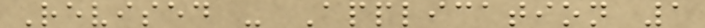Revised - Application 1
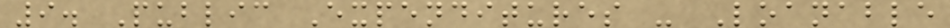9. Public Expenditures - Loanable
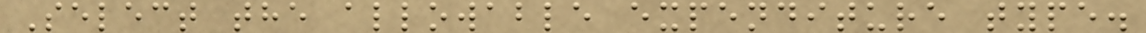Select the allowable expenditure type.
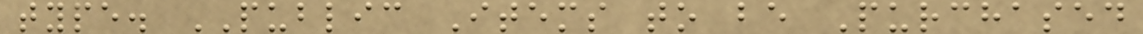type. PUBLIC Items to be Purchased
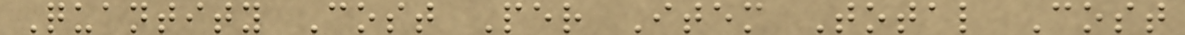Quantity Cost Per Item Total Cost
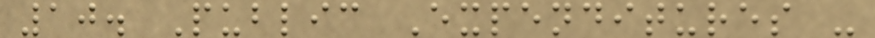10. Public Expenditures -
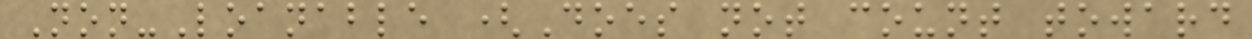Non-Loanable (Does not count toward
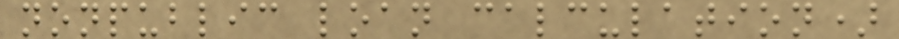nonpublic loan calculation)
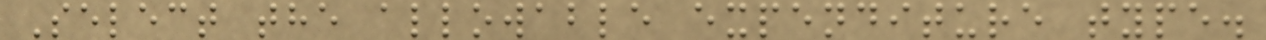Select the allowable expenditure type.
